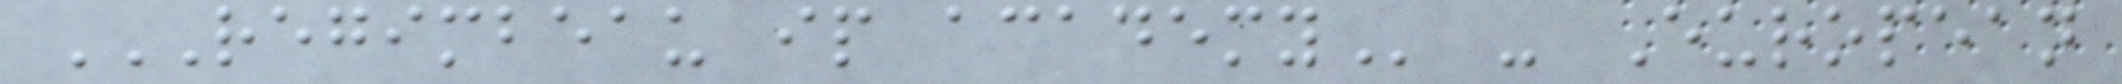REGIMBEAU IP ACADEMY - European
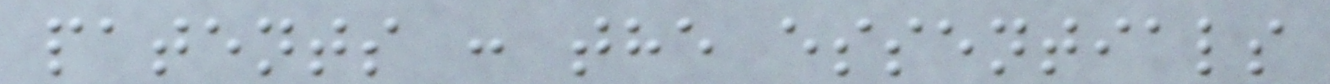patents : the essentials
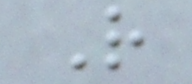R
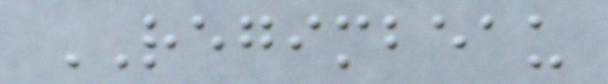REGIMBEAU
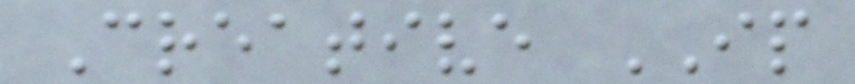Creative IP
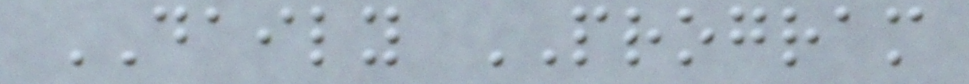DAILY PROGRAM
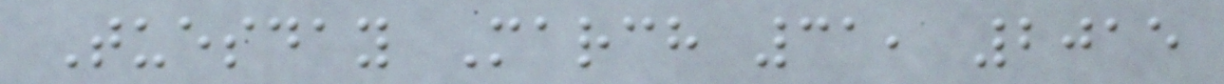Tuesday March 31, 2015
